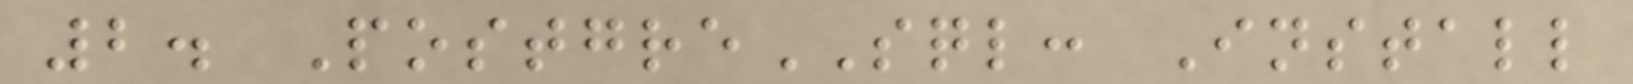2. PostgreSQL: Install
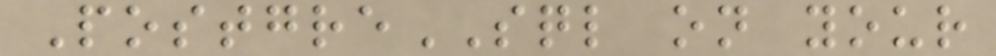PostgreSQL on your
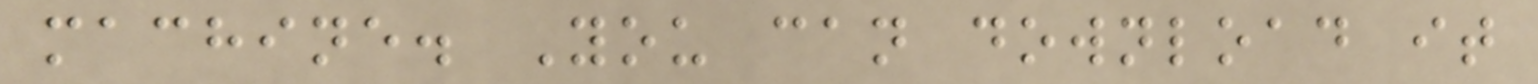machine. You can download it
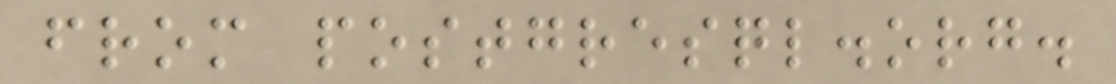from postgresql.org.
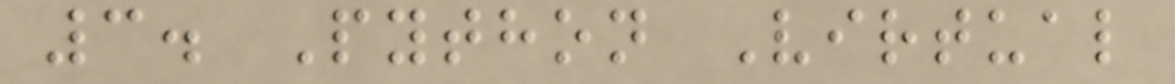3. Python Virtual
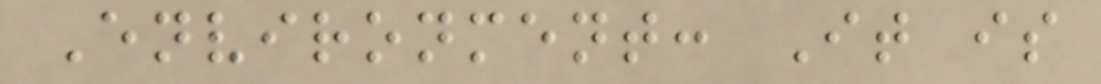Environment: It is
